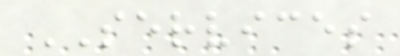SERVICES
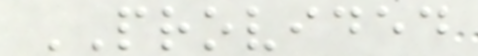PROVIDED
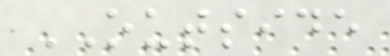OUTSIDE
